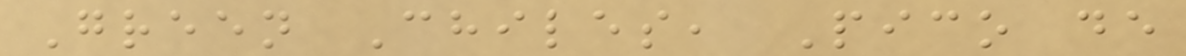Green Chiles, Pico de
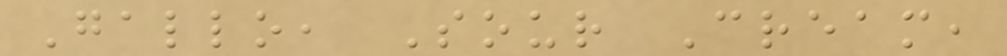Gallo, Sour Cream,
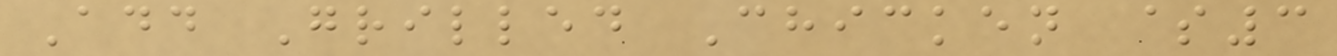Add Grilled Chicken $3
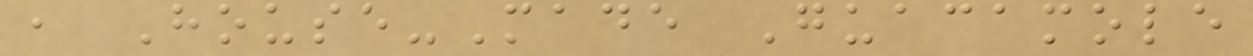, House-Made Guacamole
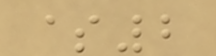$2
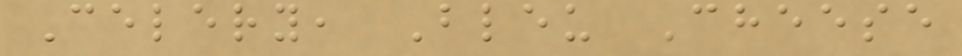Celery, Bleu Cheese
